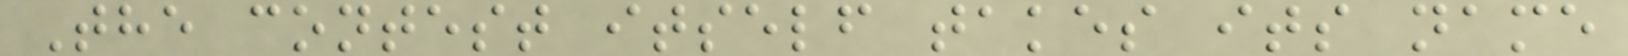The contest itself takes its name
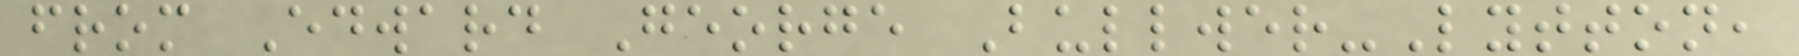from Edward George Bullwer-Lytton,
